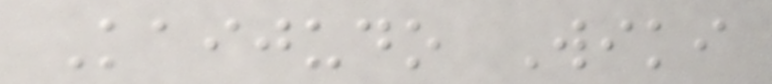Kaijudo Wiki
